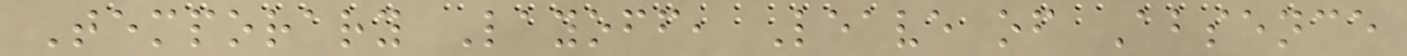Temporary Layoff, Leave of Absence
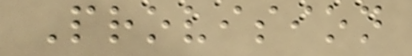Provision
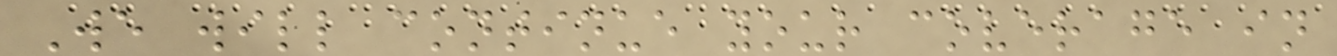We will continue your coverage in
